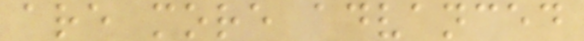are more advanced
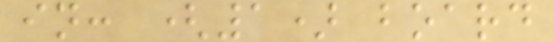in: (1) board
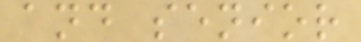and senior
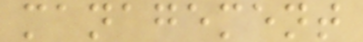management
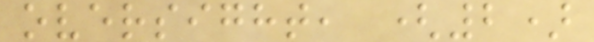oversight, (2)
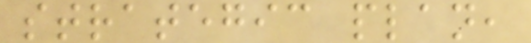strategic plan,
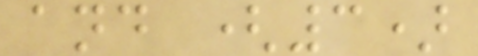and (3)
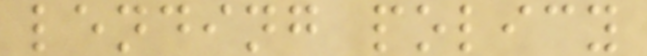lending policy
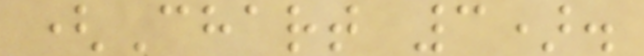(Chart 3).
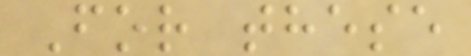For these
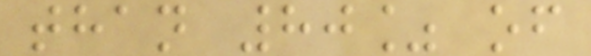than 80% of
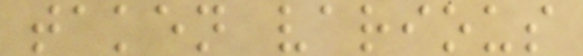taken various
